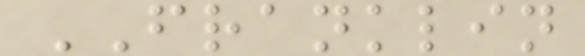FRANKLIN
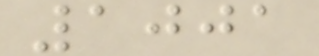1001
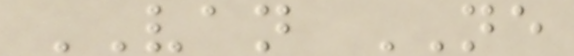VAN NE
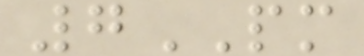7PM
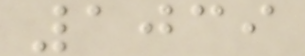1039
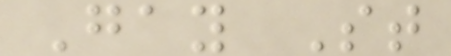Gay St
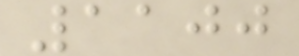1100
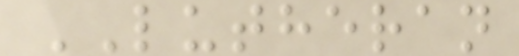LUTHERAN
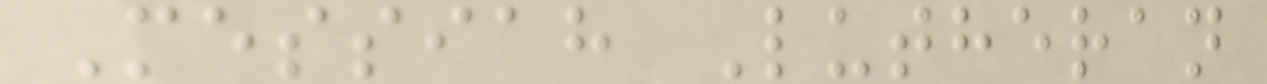Messiah Lutheran
